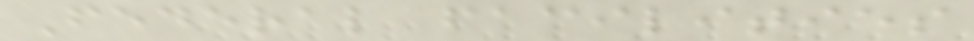Federal facilities
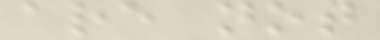are not
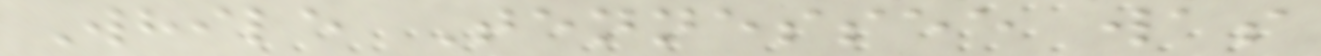While Tennessee was
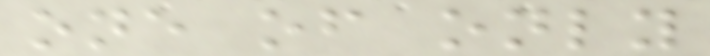one of only
